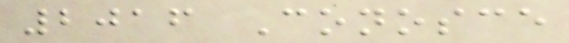2016 Conosce
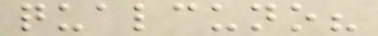qualcuno?
